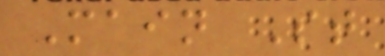Main St
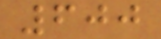600
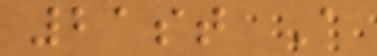21st A
